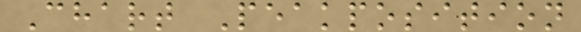Chart Peakposition
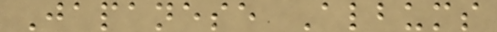Japanese Albums
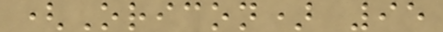(Oricon) 95
